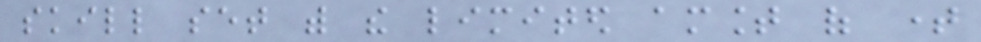skill set with the limited amount of time
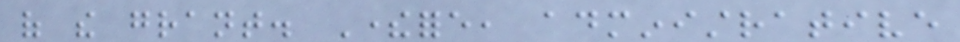of the grant. Therefore, administrative
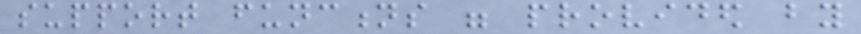support functions were provided by
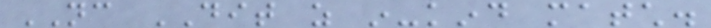NC DIT as in-kind match.
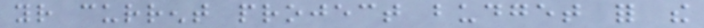your current project budget for the
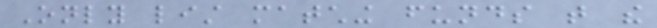Only list matching funds that the
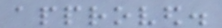approved.
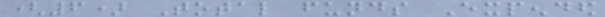(6) Total funds Expended
